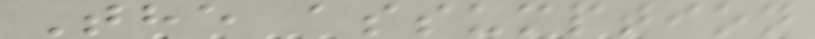The assumption
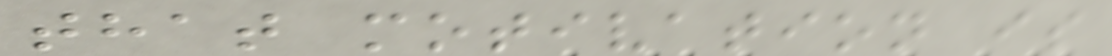that motivation is
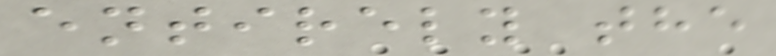entirely the
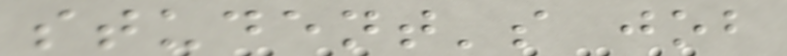student's job
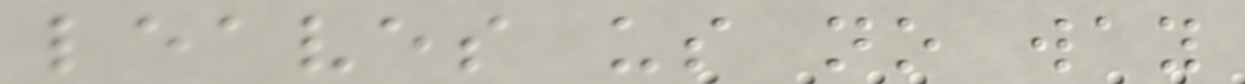leaves us no way
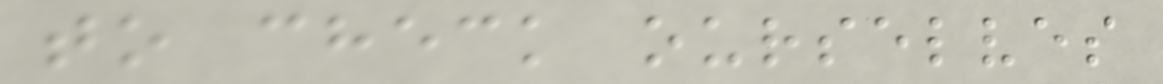to check ourselves
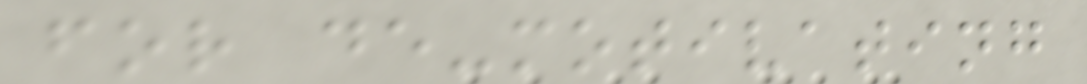for de-motivating
